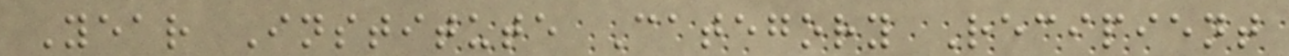Year Institute Category Recipient
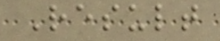Result
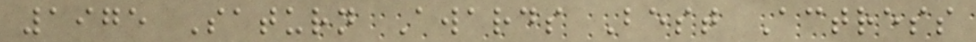1975 Saturn Awards Best Actress
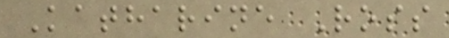Katharine Ross
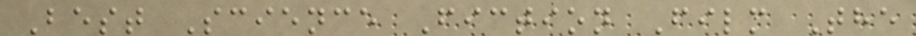Best Science Fiction Film The
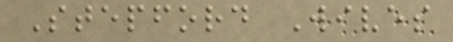Stepford Wives
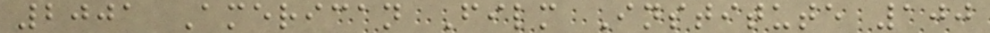2001 American Film Institute 100
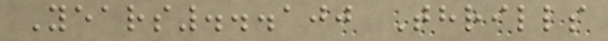Years...100 Thrills
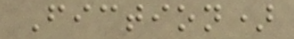Fiction)
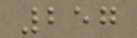257
